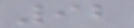92
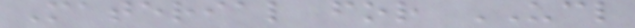Material for UCL
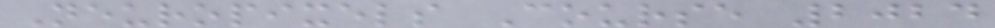Neuropixels Course 2024
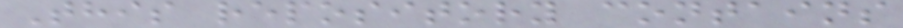This repository contains
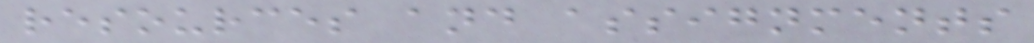resources and assignments
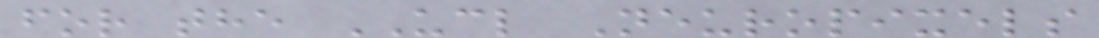for the UCL Neuropixels
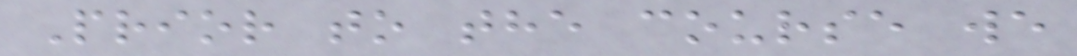Prior to the course we
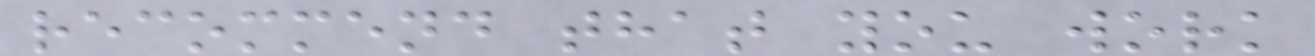recommend that you work
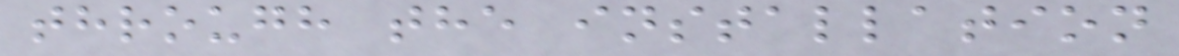through the installation
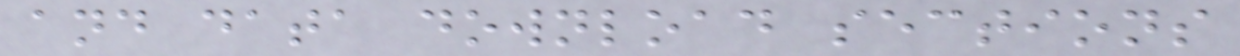and data download sections
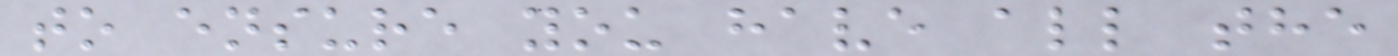to ensure you have all the
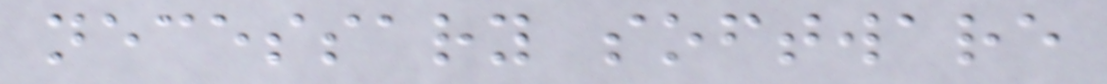necessary software
